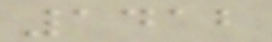1412
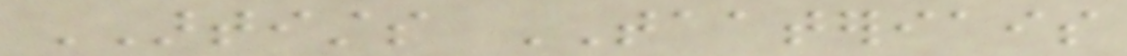ARTISTS TAATERIAIS
